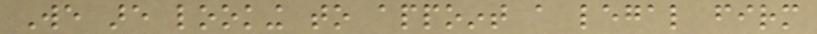We are looking to appoint a legal firm
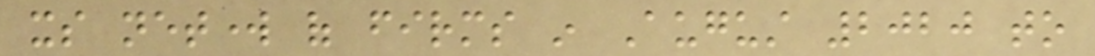its network of firms in August 2020 to
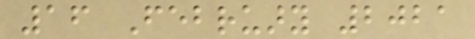16 February 2021
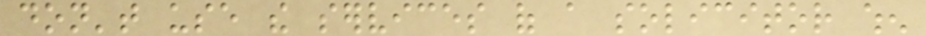don't use the services of a solicitor when
